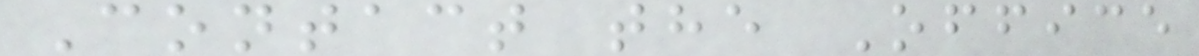Contact the Office
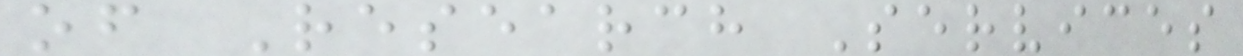of Research Services
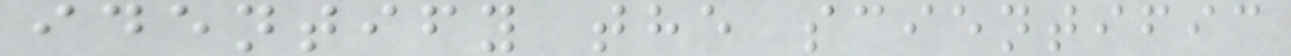identify the scientific
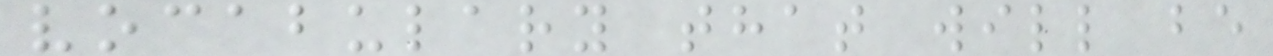vocabulary that will be
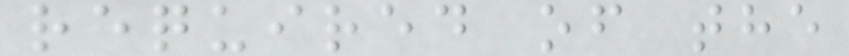required of the
